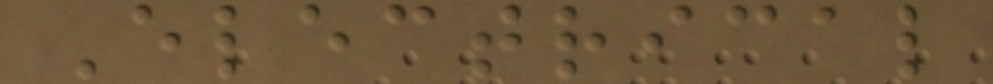Electrical
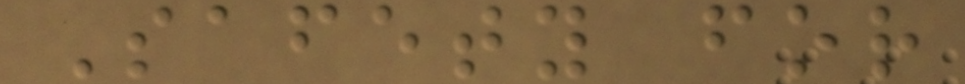Safety for
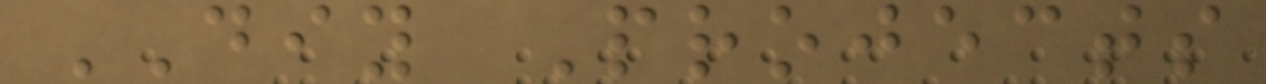DIY Projects
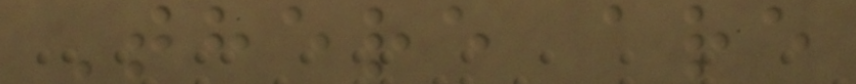There are
